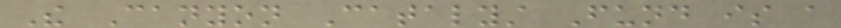The Canyon Catalyst Fund is a
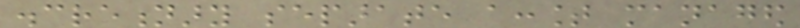discretionary separate account managed
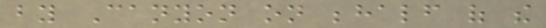by Canyon on behalf of the
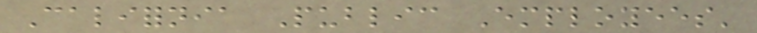California Public Employees'
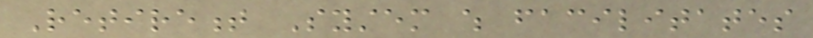Retirement System which facilitates
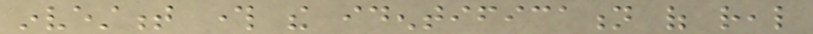investment through the identification of real
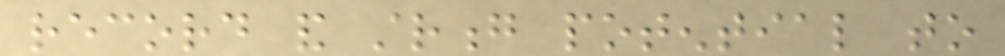record and strong potential to
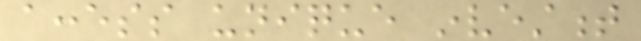access unique investment
